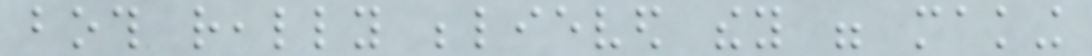both really believed they were making
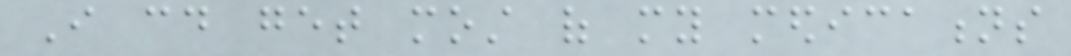I could get most of my medications
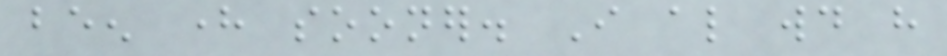been here sooner. I also would have
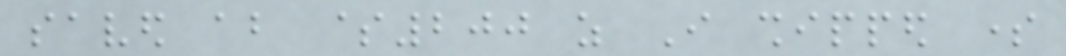saved about $200 as I shipped some
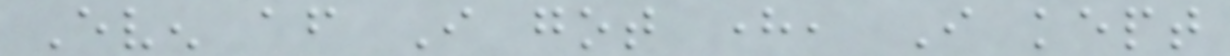Even after I got here, I kept
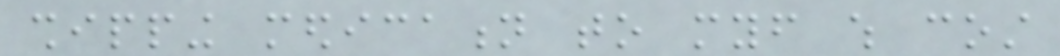shipping medication to myself which cost
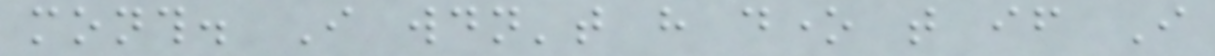month. I wouldn't have done that if I
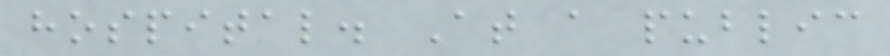hospital. At a public
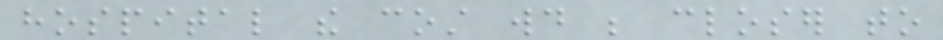hospital the cost would be closer to
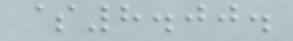$8.00.
